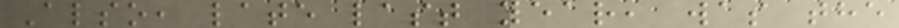Also, late last year, was the
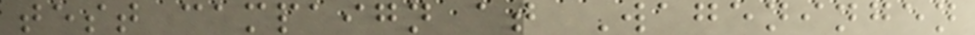test campaign at Wageningen
